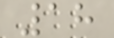18
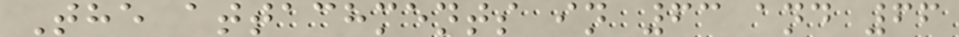The attachments in 63 and 66
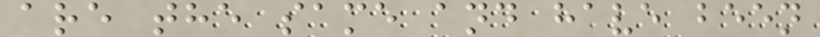are the same and have been
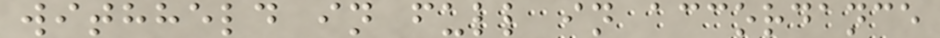withheld in full in accordance
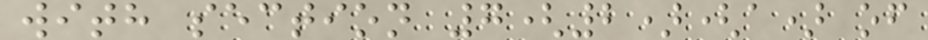with section 7(2)(a) of
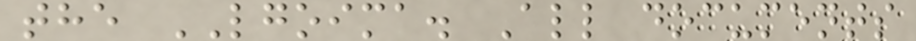the LGOIMA. All documents
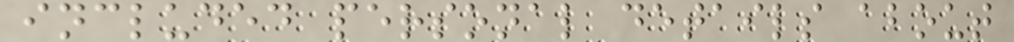included personal details about
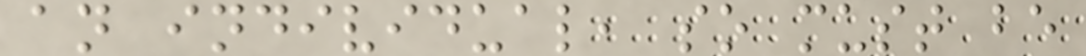an individual, so must be
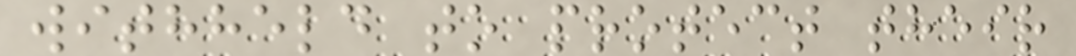withheld to protect their
